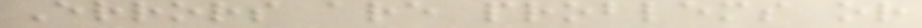Errors are problems or
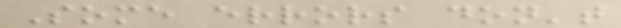Some errors don't
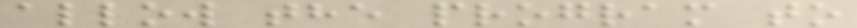allow the program to
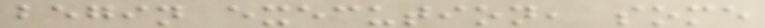begin execution, some
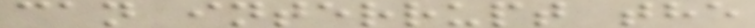can interrupt the
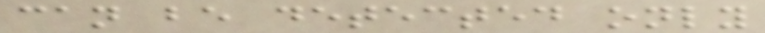can be detected only
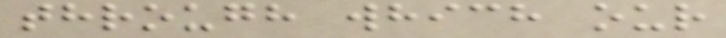through which our
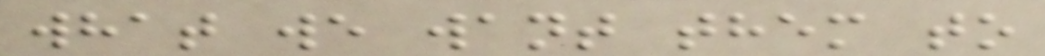what we want them to
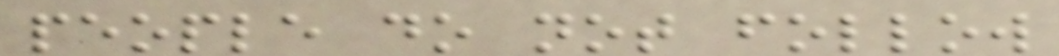people do not follow
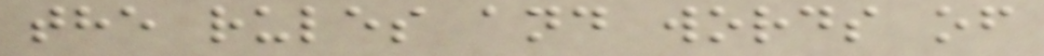the rules and words of
